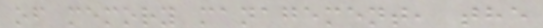of memory management, the
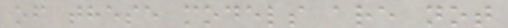of these models are not
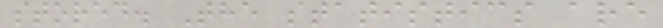stored. The statistics are
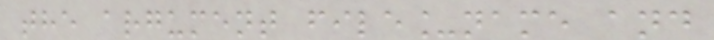the argument file_name and
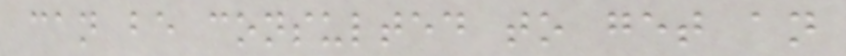can be consulted to get an
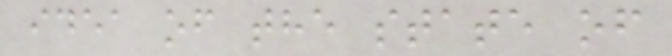idea of the state of
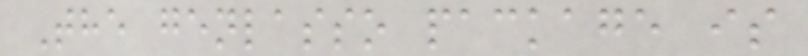The genlasso package is
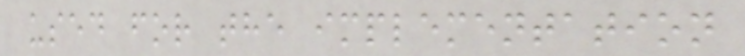used for the implementation
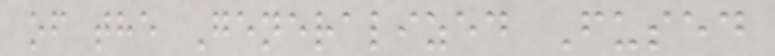of the Generalized Fused
